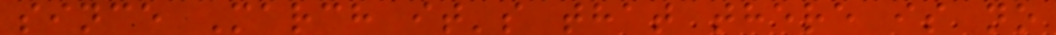since March it's that there is no
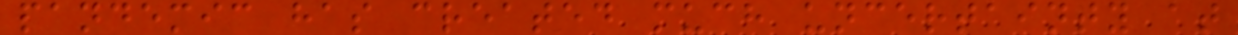pandemic has created much uncertainty at
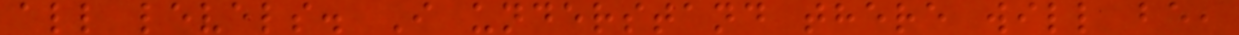all levels. I understand there will be,
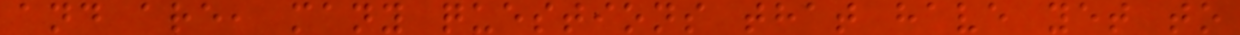and are, many questions that have yet to
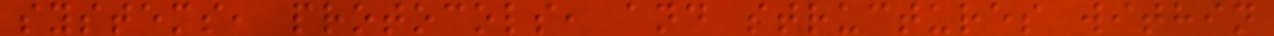systems, protocols, and structures within
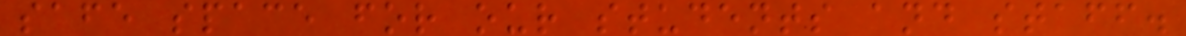safe space for our students and staff.
